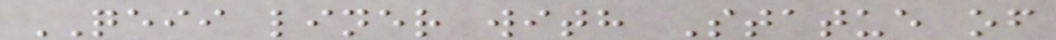QEII liner with Statue of
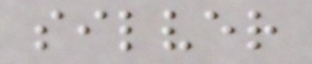silver
